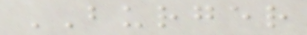BURGER
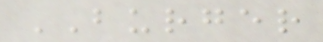BURGER
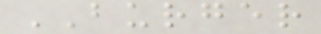BURGER
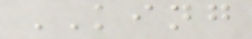KING
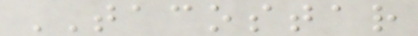TACOSTAR
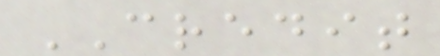CREDIT
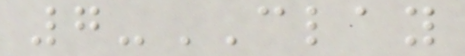7-CLAY
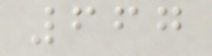667
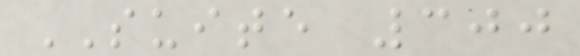SUITE 300
